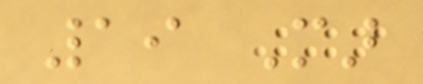19 Mar
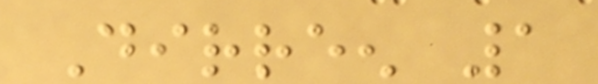Dirreen 1
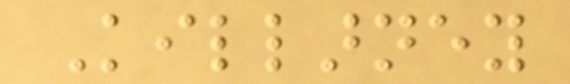Killarney
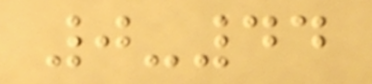0-44
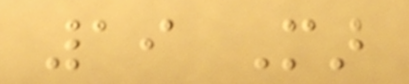19 Mar
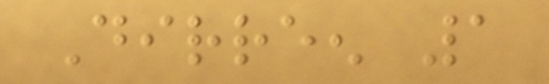Dirreen 1
